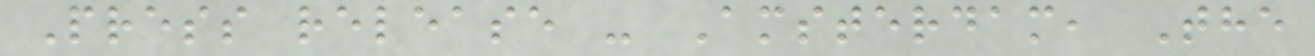Press release - Amsterdam, The
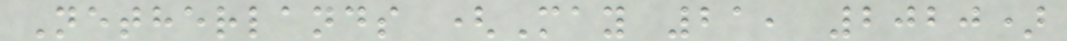Netherlands (May 21, 2020)
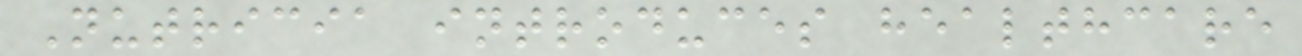Nutricia introduces healthcare
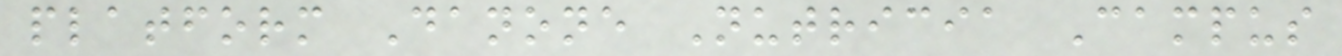platform Danone Nutricia Campus
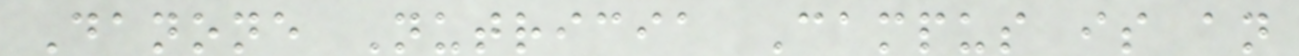Danone Nutricia Campus is an
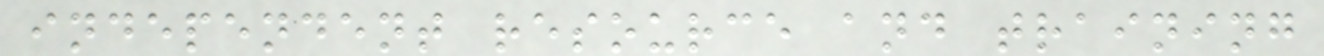independent resource and training
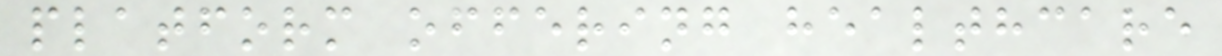platform offering healthcare
